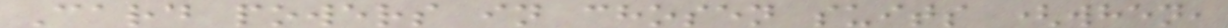Card powers in chosen suits (when,
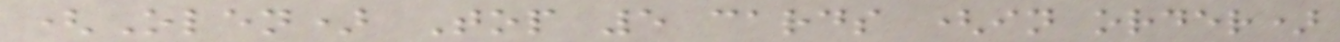(Olen) Top 5 cards (in order)
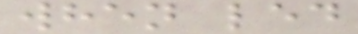when led
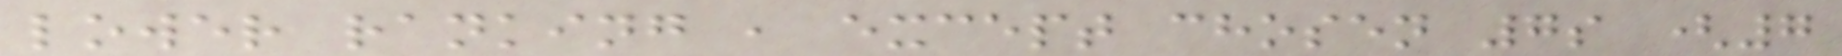lower ranking , except chosen 7s (7
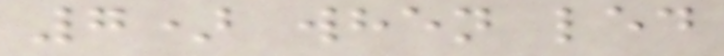7) when led
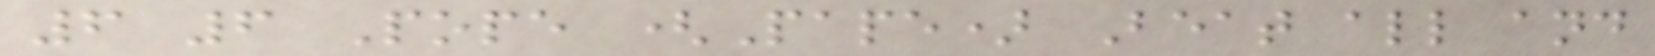6 6 Pope (Pape) Beat all and
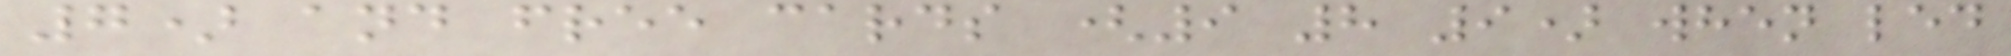7) and free cards (9 8 9) when led
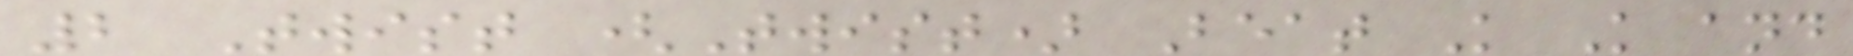2 Twist (Twist) Beat K K and
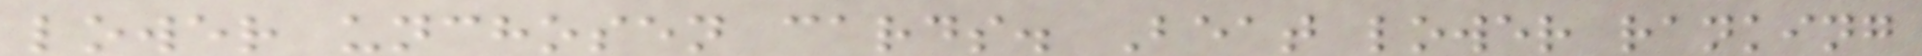lower unchosen cards. Beat lower ranking
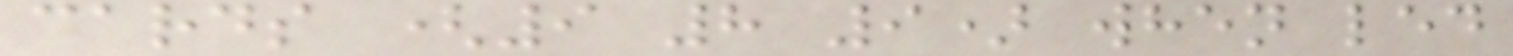cards (9 8 9) when led
